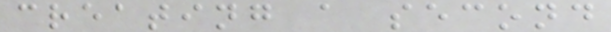creating a second
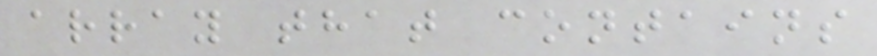array that contains
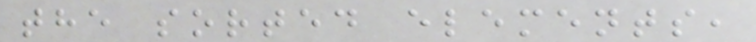the sorted elements,
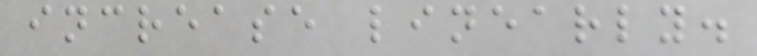increase linearly.
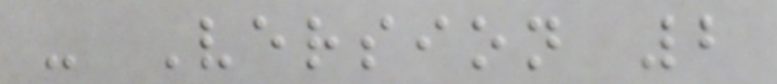- Version 2
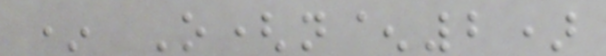* O(n^2)
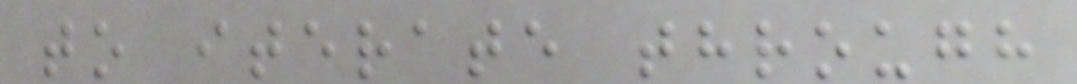to iterate through
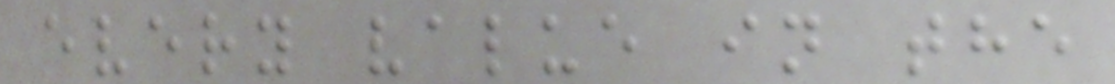every value in the
